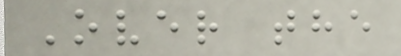Over the
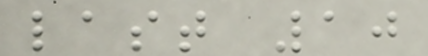last 10
